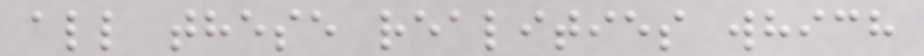all these realities which
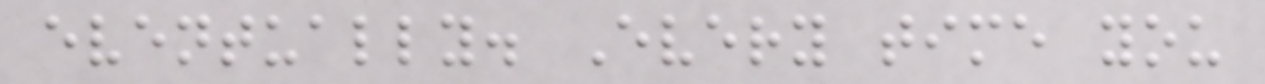eventually. Every time you
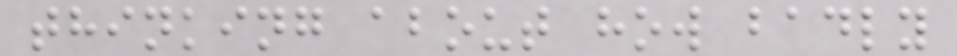thinking about how badly
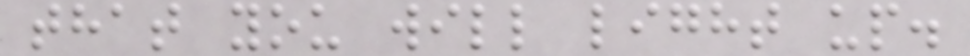that you will light up.
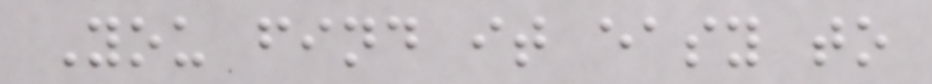You find it easy to
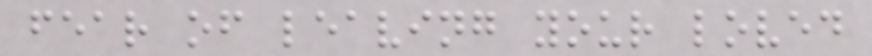fear of leaving your loved
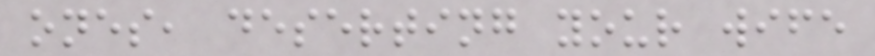ones, deserting your wife
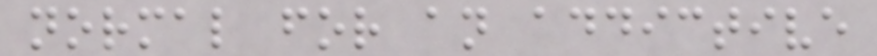normal for an addictive
